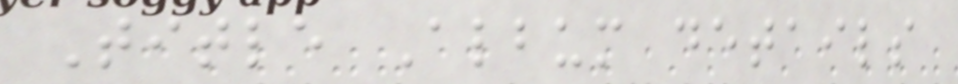Title Album details
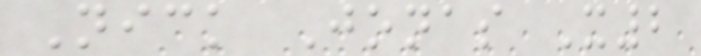Nick Jonas X2
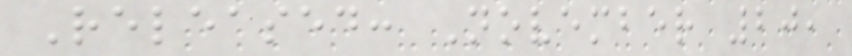Released: November 20,
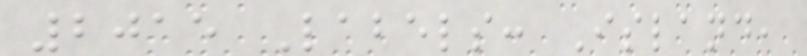2015 Labels: Island,
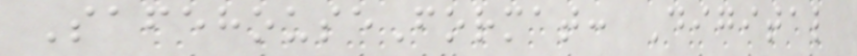SafehouseFormat: Digital
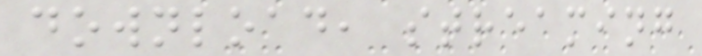download, streaming
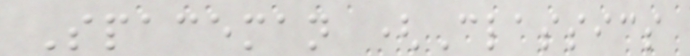Spaceman (Classics
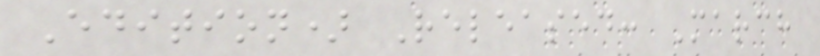Edition) Released: March
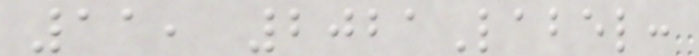11, 2021Label:
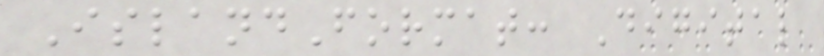IslandFormat: Digital
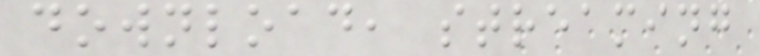download, streaming
